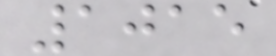1015
